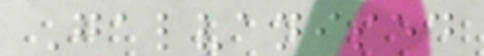Galvanised
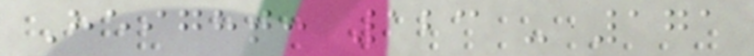Height: 123 - 171
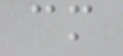cm
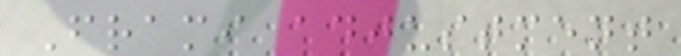Frami adjustment
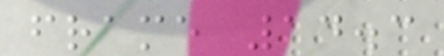frame 14.3
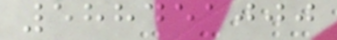588451000
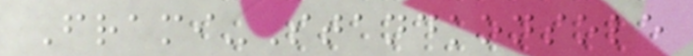Frami-Standkonsole
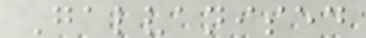Galvanised
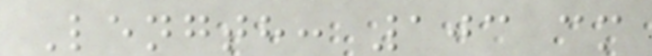Length: 103 cm
